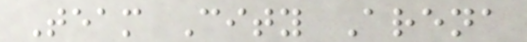Team City Arena
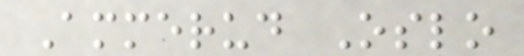Ammerud Oslo
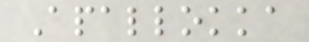Apallokka
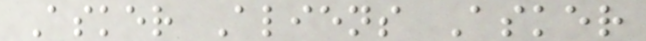Asker Aliens Asker
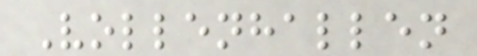Vollenhallen
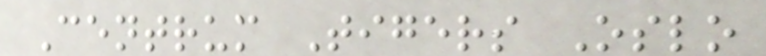Centrum Tigers Oslo
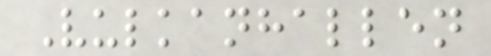Vulkanhallen
